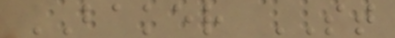BAKER ST
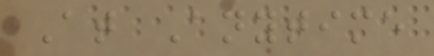At Anytime
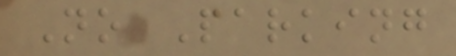No Parking
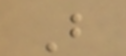B
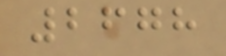2678
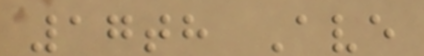17th Ave
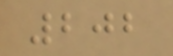202
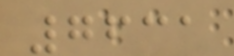7631
